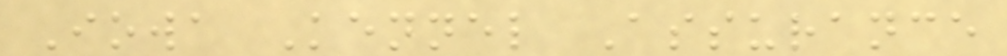Iowa Kennel Assurance
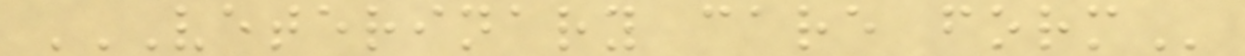VETERINARY CARE FORM
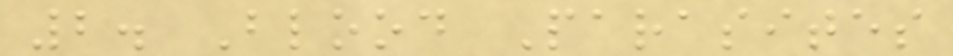2. Blood Parasites
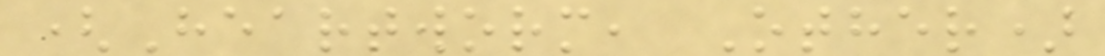(Heartworm, Other)
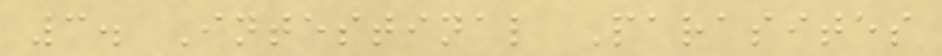3. Intestinal Parasites
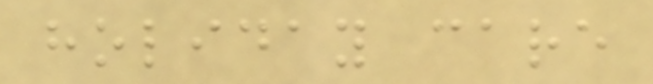holiday care
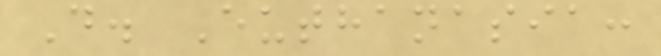D. Euthanasia:
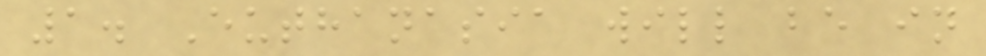1. Euthanasia will be in
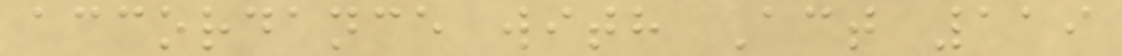accordance with Act 119
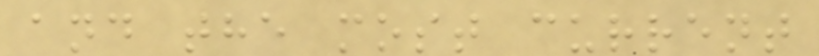and the most current
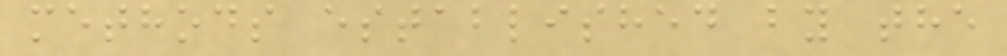methods established by the
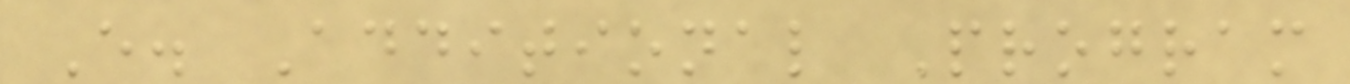E. Additional Program
